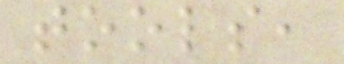tools,
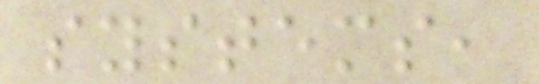systems,
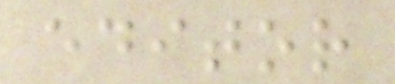editor
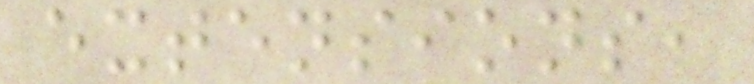extensions,
